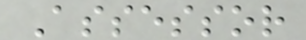Assessor
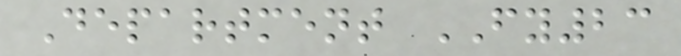Department FY23
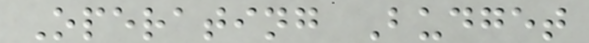Operating Budget
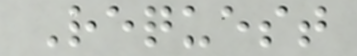Request
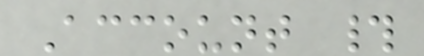Account #
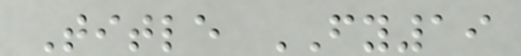Title FY19
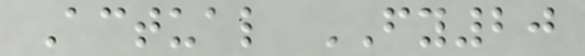Actual FY20
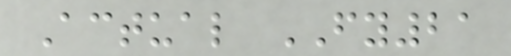Actual FY21
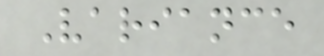Variance
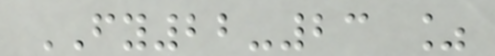FY22-23 %
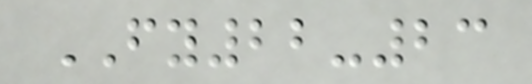FY22-23
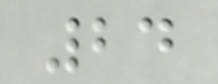24
